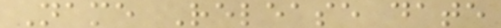Name Release date
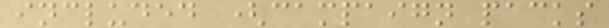included (campaign packs
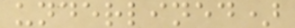underlined)
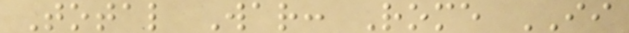Total War: Rome II
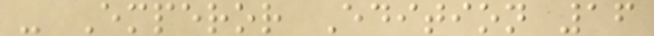- Emperor Edition 16
